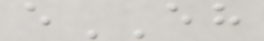eEH
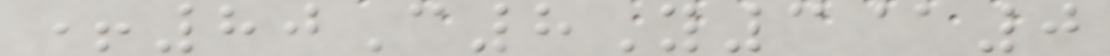+80C8Y3@0
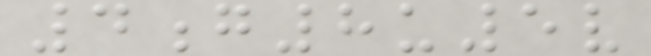4g8u5v
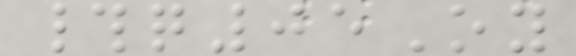#q05Oy
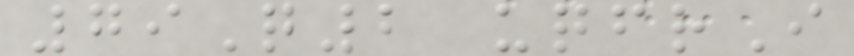79Q2 uqfrI
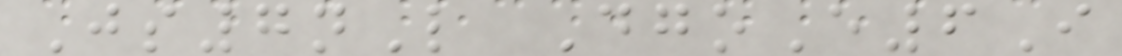Js7nL DgoE6I
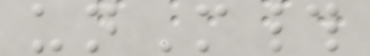unM#
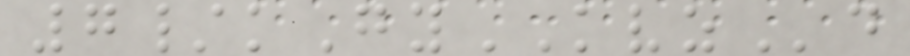7/kGyKVZd
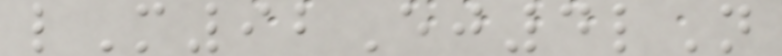lM92Ej4lN
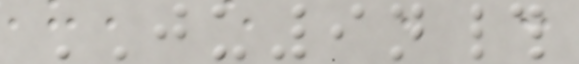JU9n#
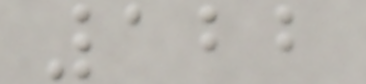122
